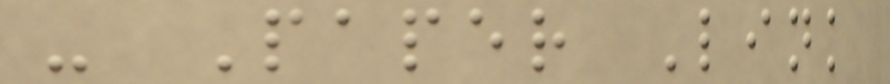- Paper Link
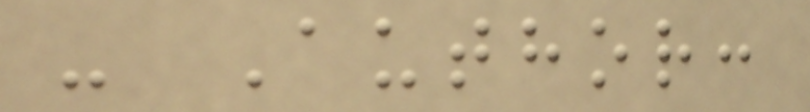- Author:
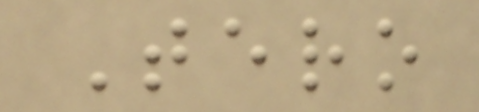Tero
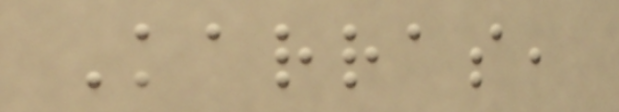Karras,
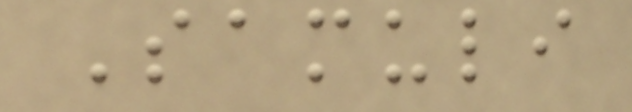Samuli
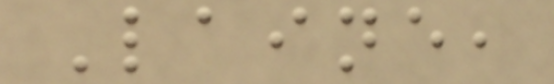Laine,
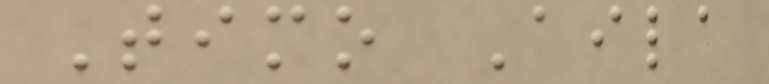Timo Aila
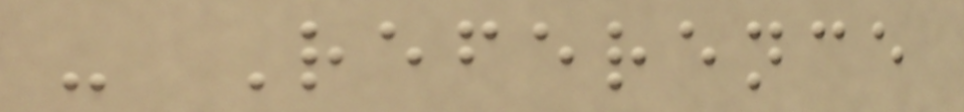- Reference
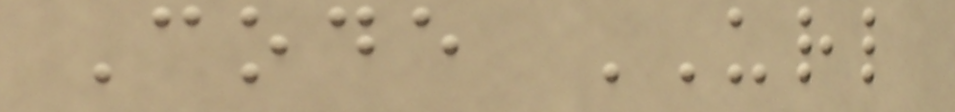Code URL
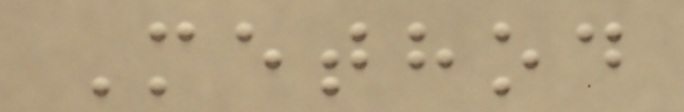Method
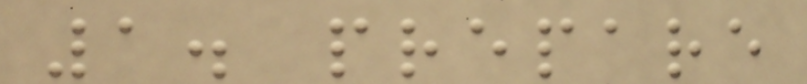1. prepare
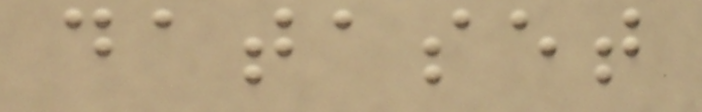dataset
